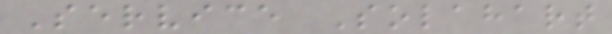Service Solahart
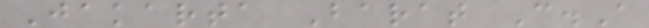Jakarta Barat C.A
